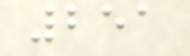251
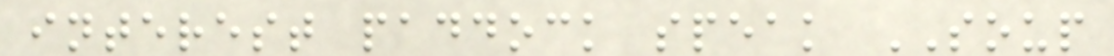interest paddock speak SOUP
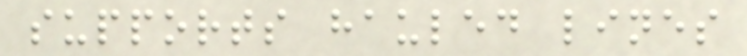supports hauled lines
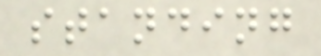standing
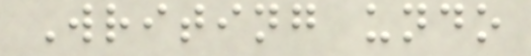Writing undo
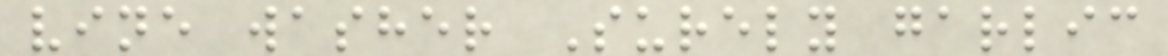vine washer Surely garlic
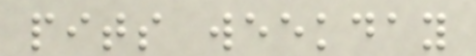pits weekday
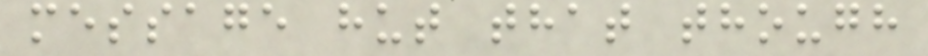message hut that though
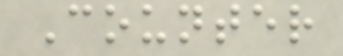Counter
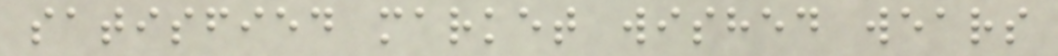satisfied market wished wears
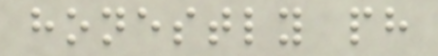honestly ph
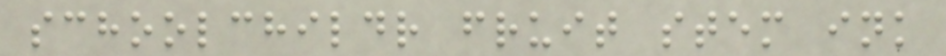schoolchildr fruit stem ink
